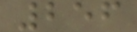256
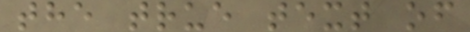the true text of
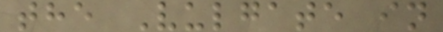the Vulgate in
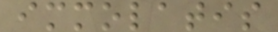immolatis
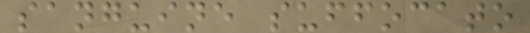sanguine suffocato
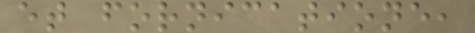et fornicatione,
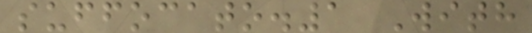suffocato.1 With
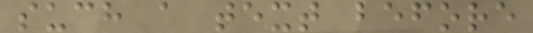such a text before
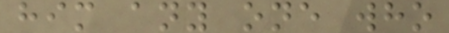him any one who
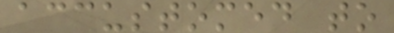accustomed to
